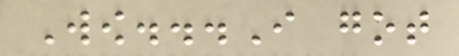Wow...I got
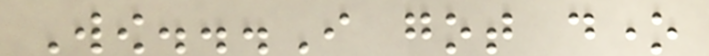Wow...I got done
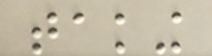taking
